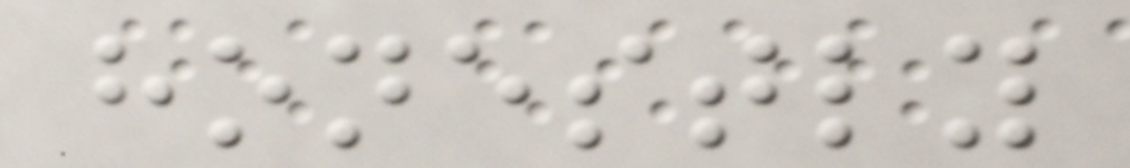honestly
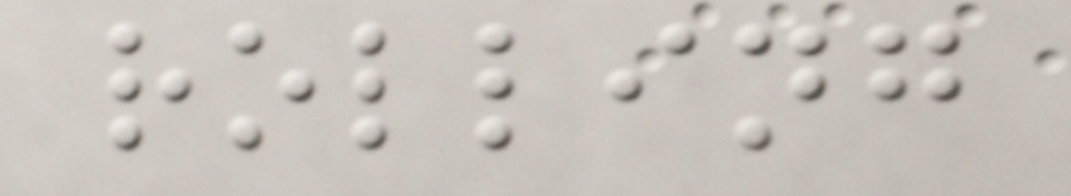rolling
